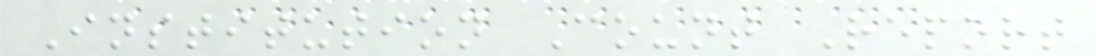Institution Count Report
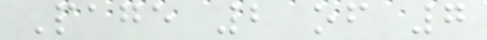Page 2 of 7
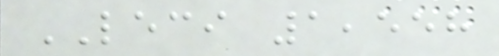LECI 1,558
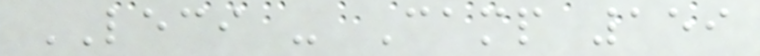LECI - Camp 159
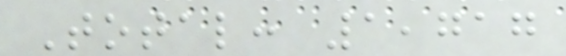Total: 1,717
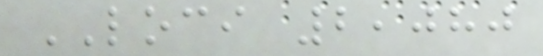LOCI 2,080
